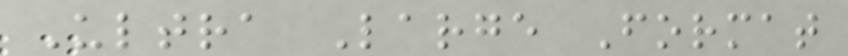Ultra Large Format
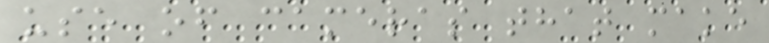use of cameras that make
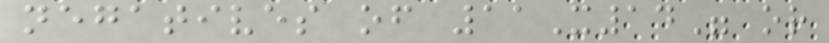negatives of 11X14" or
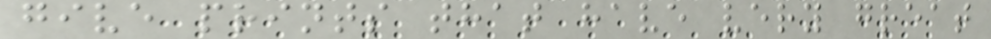give prints that have very great
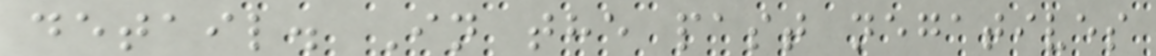detail. In the past negatives
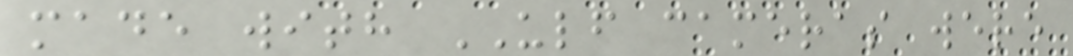made with ULF cameras were
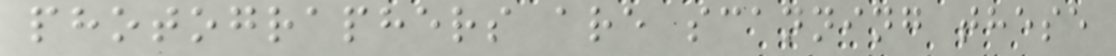photographers are scanning these
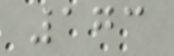173
